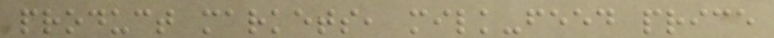product markets, milk-feed price
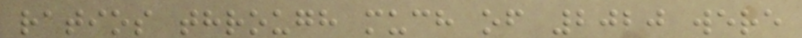ratios through much of 2020 were
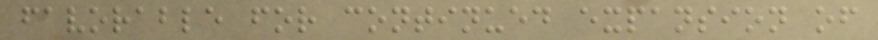favorable for continued expansion of
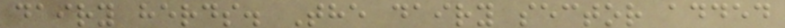dairy herds. The dairy sector added
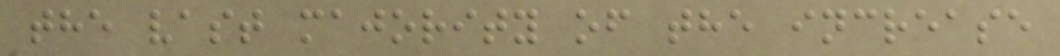the vast majority of the increase
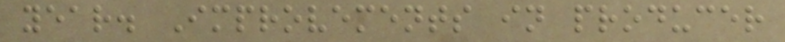year. Improvements in producer
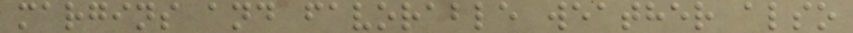margins and favorable weather also
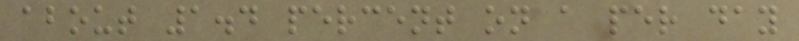about 1.4 percent on a per day
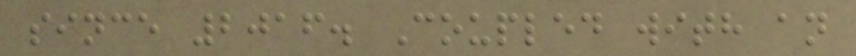since 2016. Coupled with an
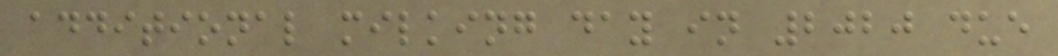additional milking day in 2020 due
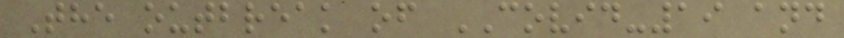The outbreak of COVID-19 and
